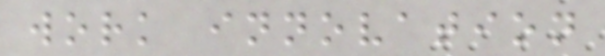work innovation
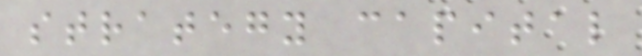strategy capital
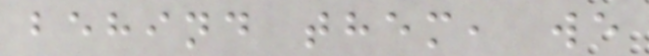behind them, we
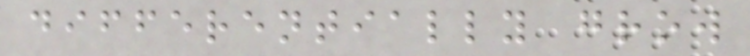differentially grow
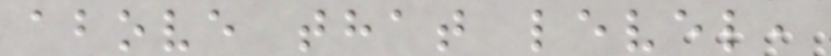above that level,
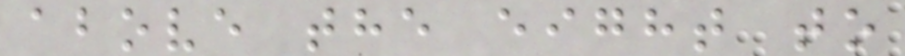above the eight to
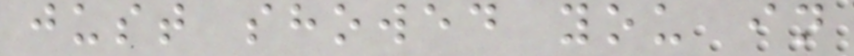just showed you in
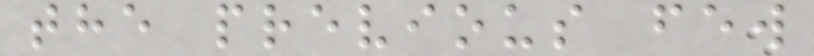the previous few
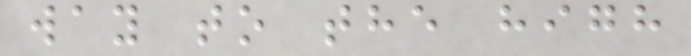way to the high
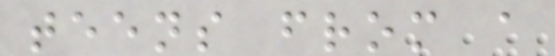teens from a
